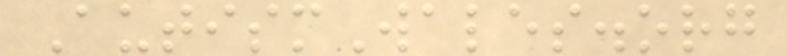AutismWales.org
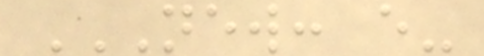NEW: E-
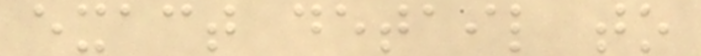exact detail to
